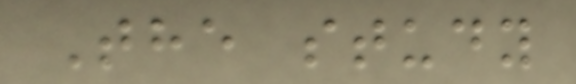The study
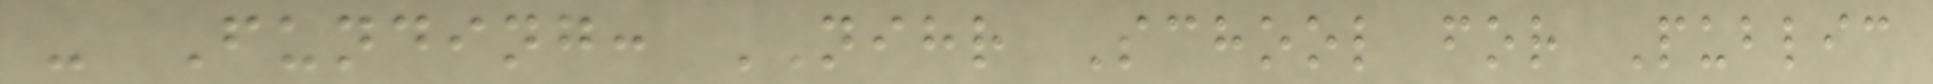- Funding: NIHR School for Public
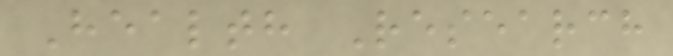Health Research
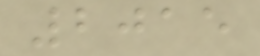2015
